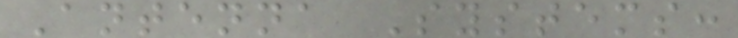Antenna Systems:
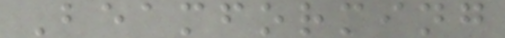Beamforming
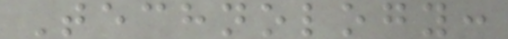Technology:
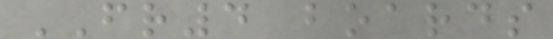FR4 boards
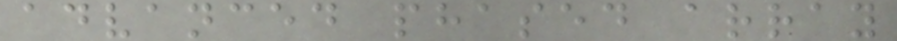advanced phased array
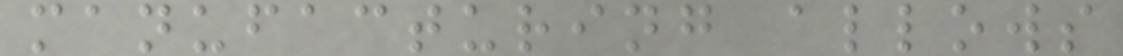manufacturing allows
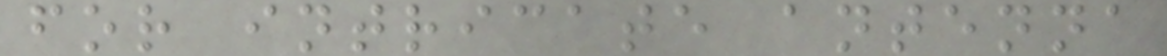for intricate antenna
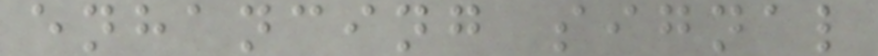enhancing signal
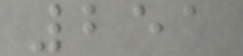251
